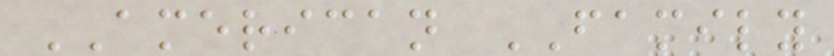AMERICAN FAMILY
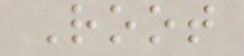Root
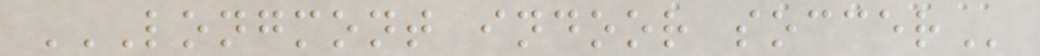LONGMONT INDOOR SOCCER
